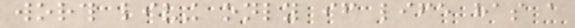worth living only if life has a
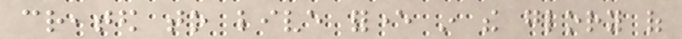created to live forever in the glory of
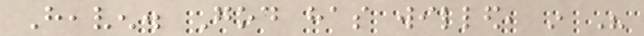Heaven. God has willed, in His
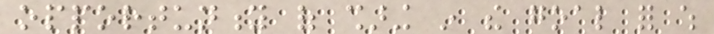opportunity of sharing in the goal for which
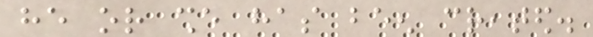he or she has been created.
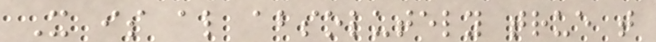It is also absolutely true that
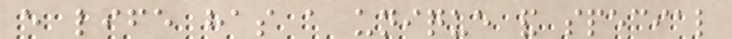every life has a unique and special
